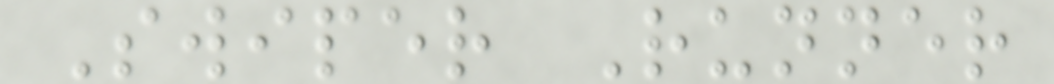Swiper Runner
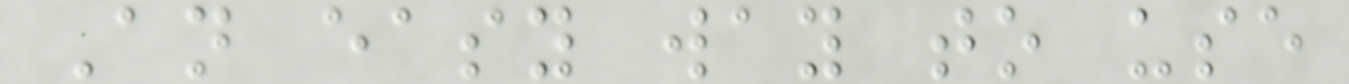An easy way to use
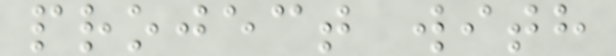project with
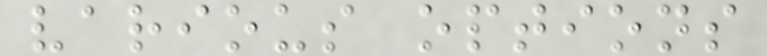various options
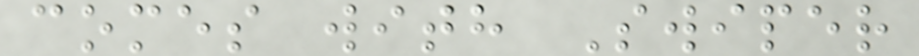comes with Swiper
